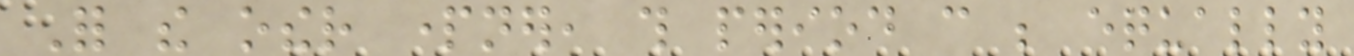For the other partner, this period can be equally
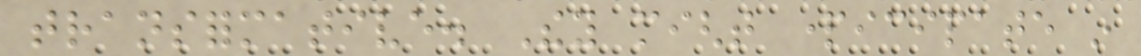transformative. They might participate in
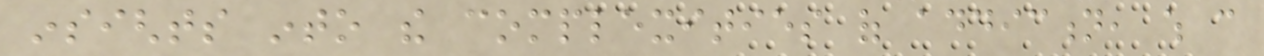insights into the complexities of addiction, which can
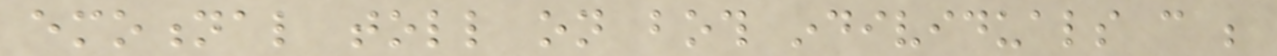emotional toll on both individuals can be
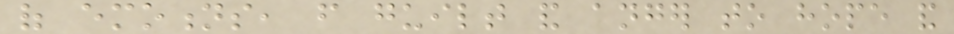of emotions, from guilt and anger to hope and
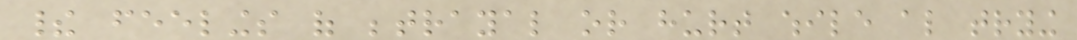their feelings of betrayal or hurt while also trying
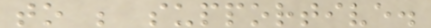to be supportive.
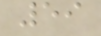59
